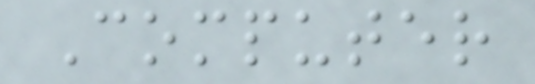Computer
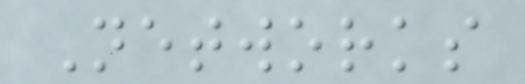Networks
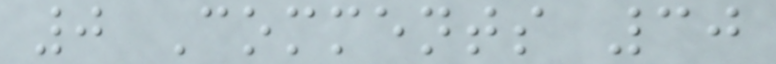0 Comments 30
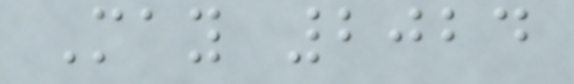May 2024
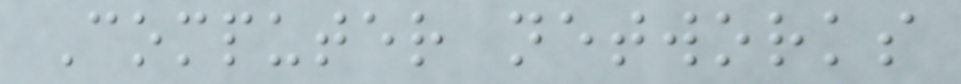Computer networks
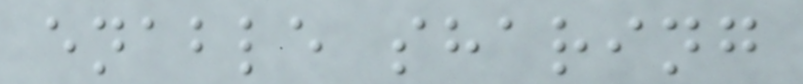enable sharing
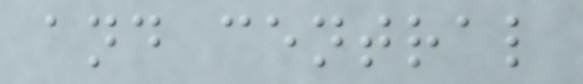and central
